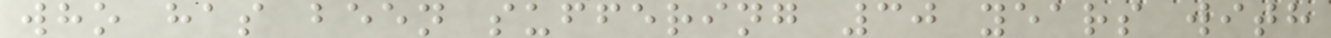who has been suffering 30 years with
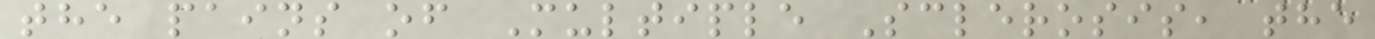the pains of Multiple Sclerosis, the
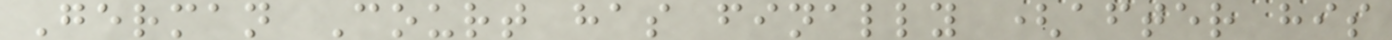German Court has finally (after his
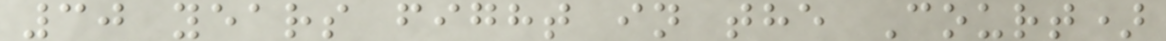30 years fight in the Court)
